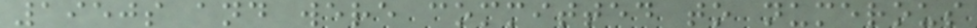1950s and were committed to numerous
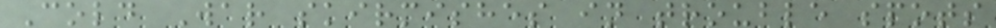Cold War skirmishes in trouble spots
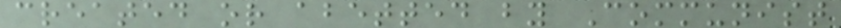created or abetted by Communist
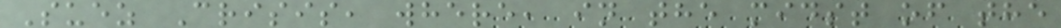Suez Crisis, where, in the midst of the
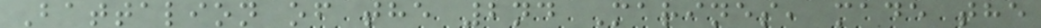Battalion of the 2nd Marines, made the
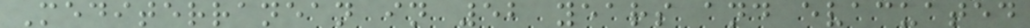Mediterranean in 52 years and evacuated
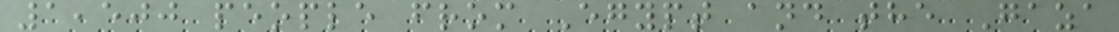1,500 people from Egypt and the Gaza
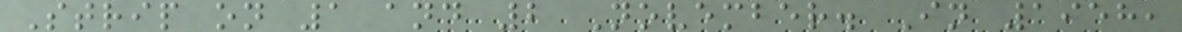Strip on 1 and 2 November. In 1958,
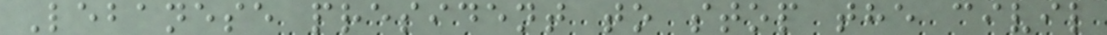Lebanese president to stop the civil
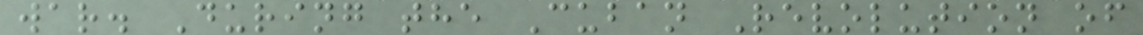war. During the Cuban Revolution of
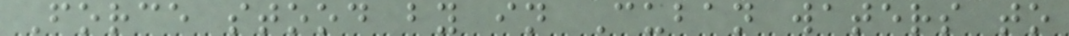Force stood by in Cuban waters to
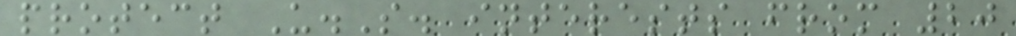protect U.S. interests from 20
